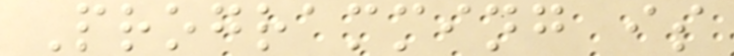Programming is
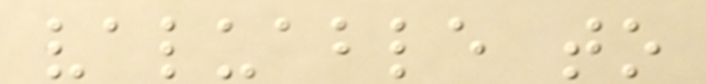valuable to
